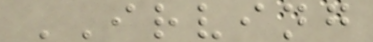IRVING
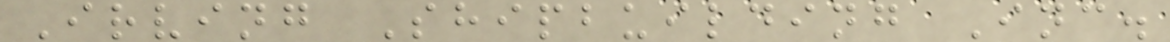Irving Shipbuilding Inc.
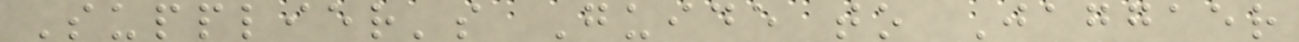Supplier's Guide to Jaggaer
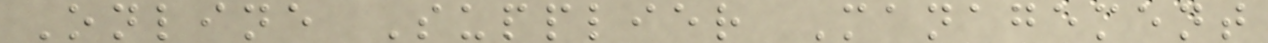Online Supplier Management
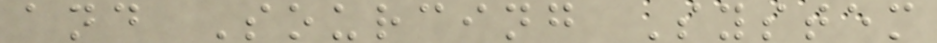and Sourcing System
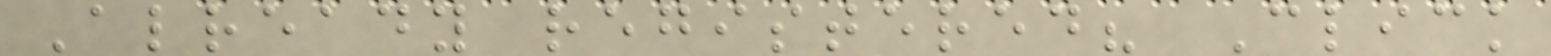Already registered? Click
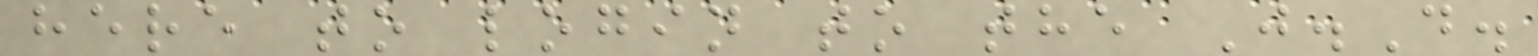here to login to the J.D.
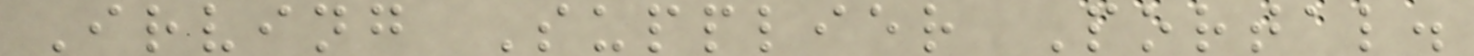Irving Supplier Portal.
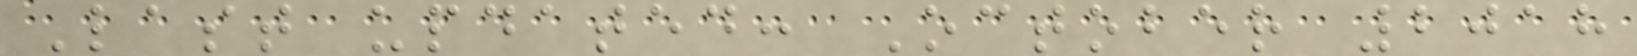Last updated: October 2018
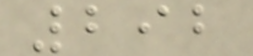292
